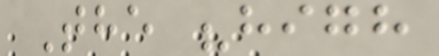The "high
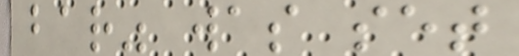bar" was set
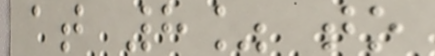at 8% to
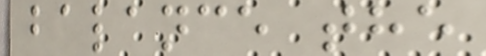balance the
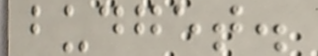budget.
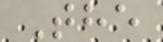The
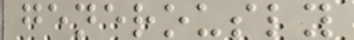generously
